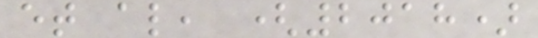et al, (2018)
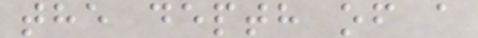the depth of a
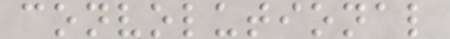convolutional
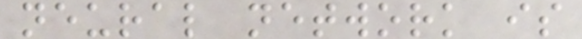neural network is
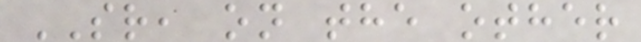SR, on the other
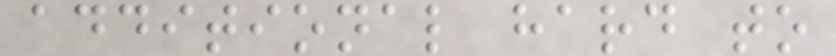additional hard to
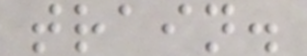train.
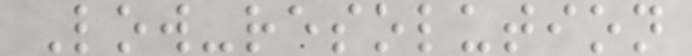Low-resolution
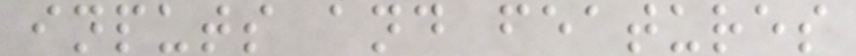inputs and features
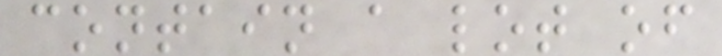contain a lot of
